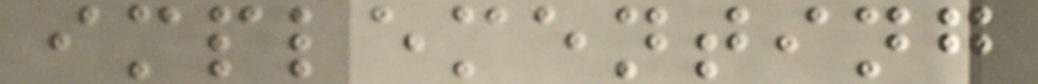implementing
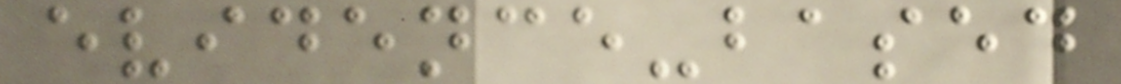evidence-based
